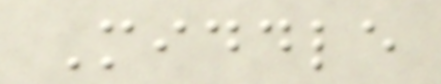Middle
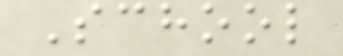School
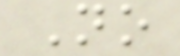No
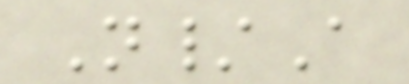N/A
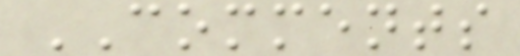COMMENTS
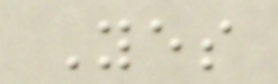Yes
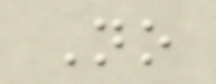No
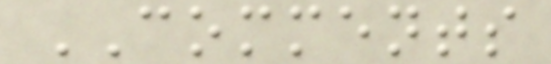COMMENTS
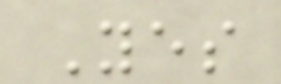Yes
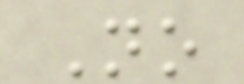No
